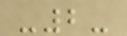-2-
